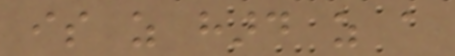is as hard as a
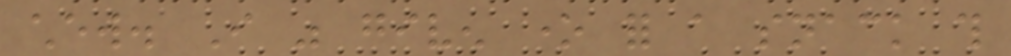chew. I was given one for a snack this
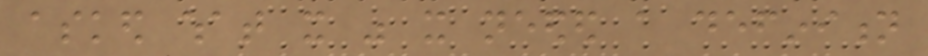asked what it was it needed a definition
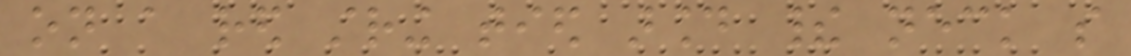on a red string tied around their neck so
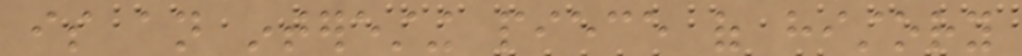is an interesting piece of history
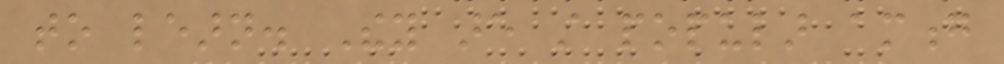to learn. They are still popular among
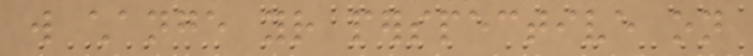will change your perspective on
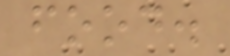food.
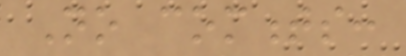No comments:
